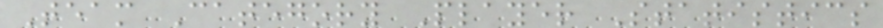Team Category Player Statistics
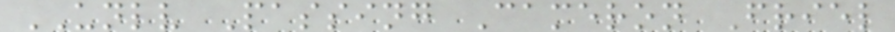UNLV Passing Cameron Friel
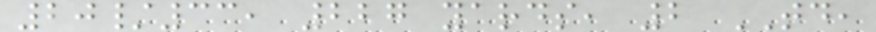20/33, 227 yards, 2 TD,
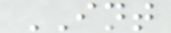INT
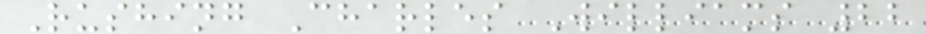Rushing Charles Williams 22
